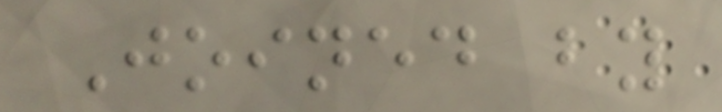Joined by
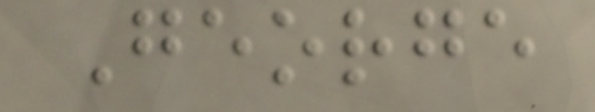George
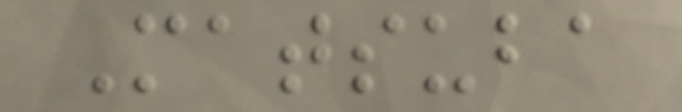Matsuba
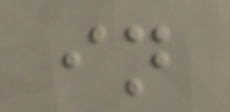in
